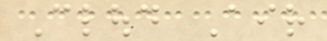Cloud Air
